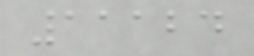11124
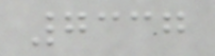7337
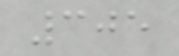305
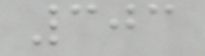303
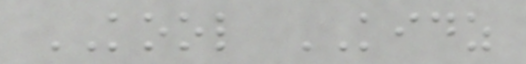KOOL KIDZ
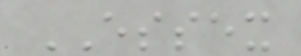ESSEX
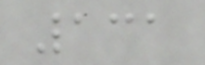131
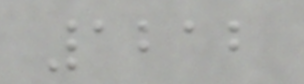1212
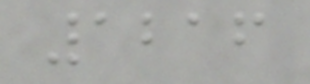1216
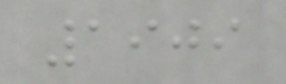1909
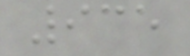935
